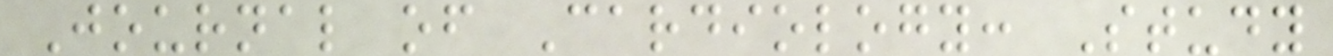Journal of Cardiology: Study
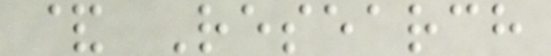& Research
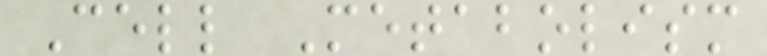Cell Metabolism
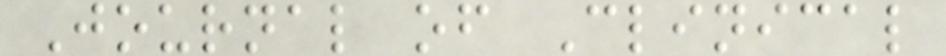Journal of Clinical
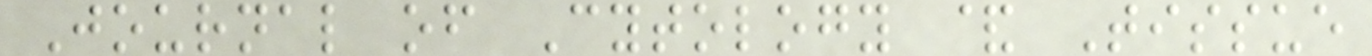Journal of Cytology & Tissue
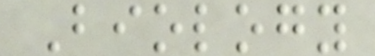Biology
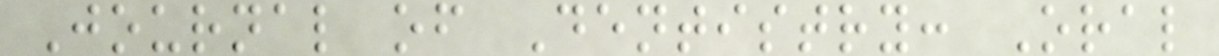Journal of Dentistry: Oral
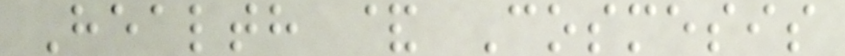Health & Cosmesis
